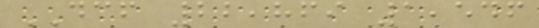DCF 22,869 1,546
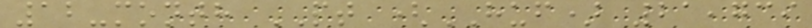12-month PT (HUF) 21,739
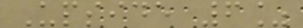Upside 6%
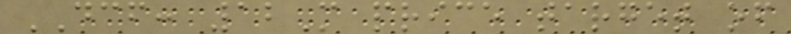DCF: 12M price target of
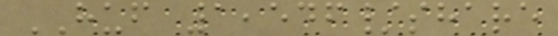HUF 1,546/share
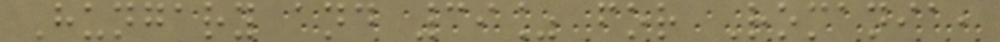Hungary and 39% for Romania,
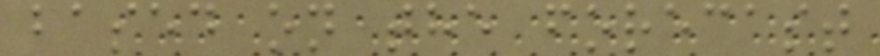based on the forecast
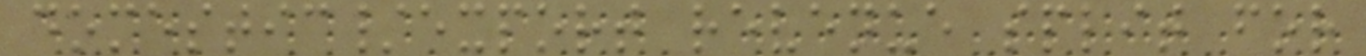domestic/export revenue split for
